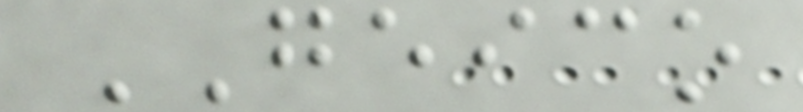GEICO
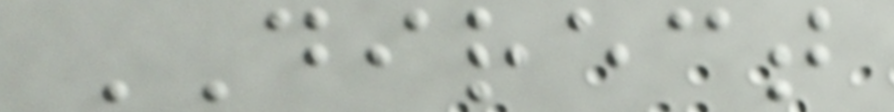DIRECT
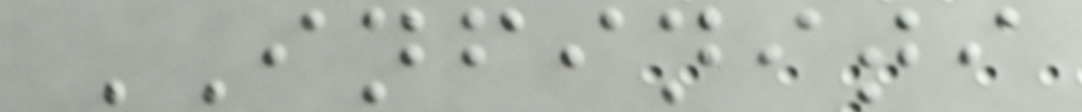INFINITI
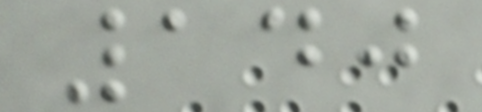140
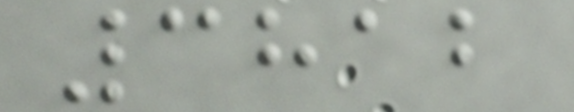3812
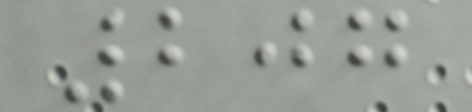207
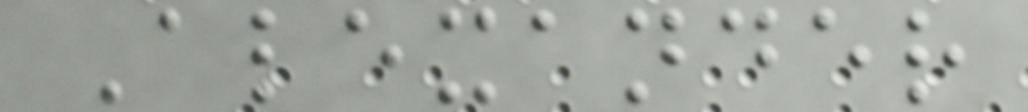Alexander
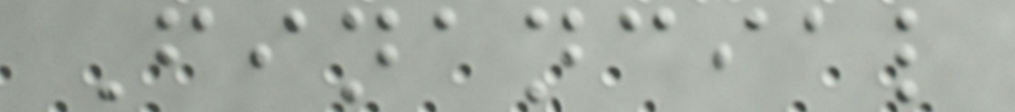Financial
